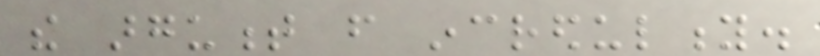the argument from incredulity.
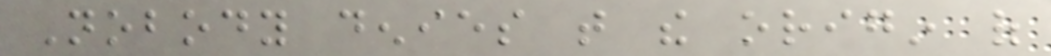Nobody denies that the origin of
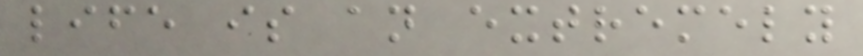life is an extremely
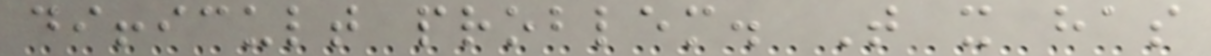difficult problem. That it has
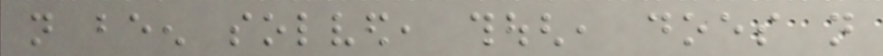not been solved, though, does not
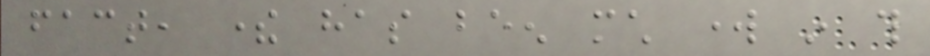fact, there has been much work in this
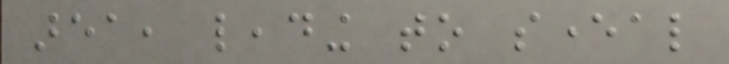area, leading to several
